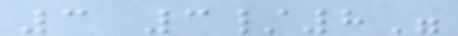3 3/8"
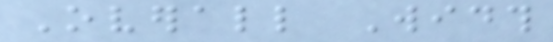Overall Width
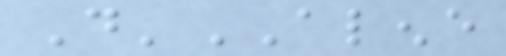D'ALENE
